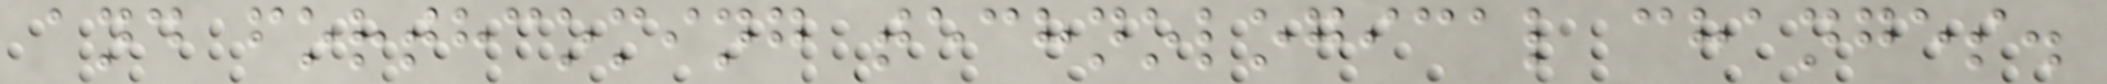and forthcoming technological changes.
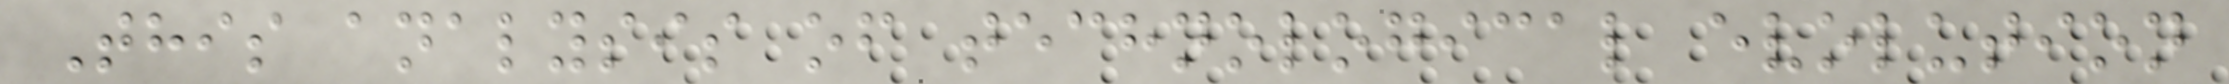This analysis of technological evolution
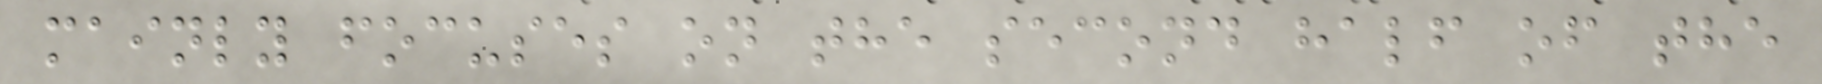mainly focuses on the second half of the
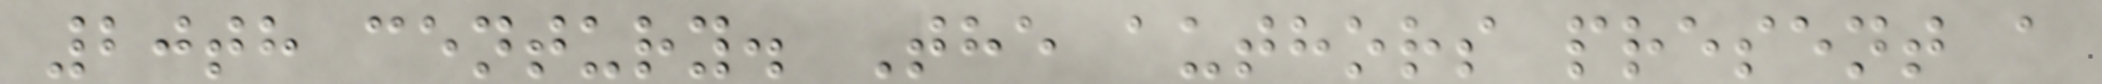20th century. The authors present a
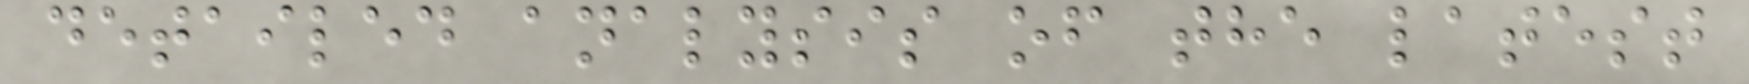detailed analysis of the latest
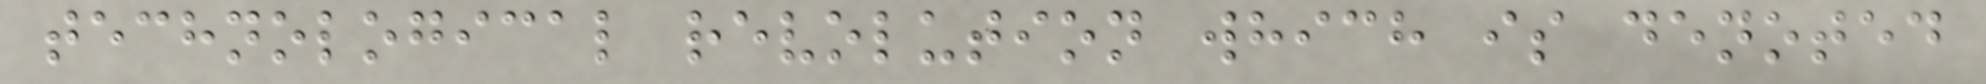technological revolution which is denoted
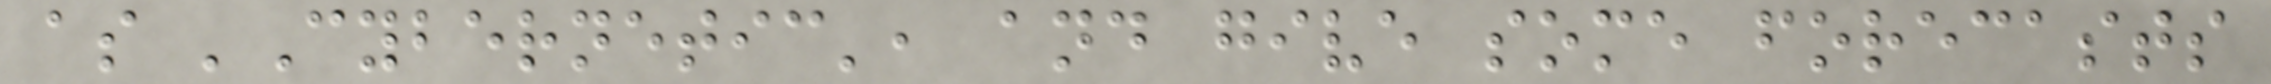as 'Cybernetic', and give some forecasts
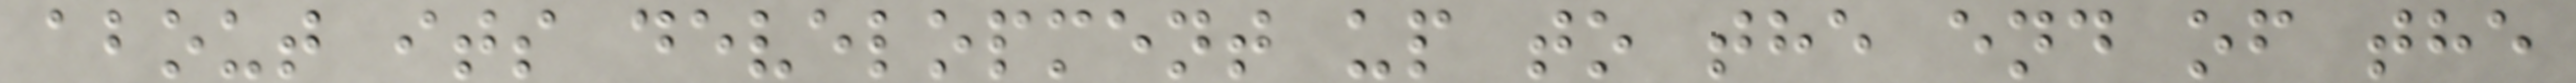about its development up to the end of the
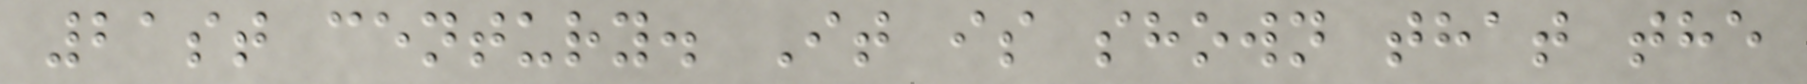21st century. It is shown that the
